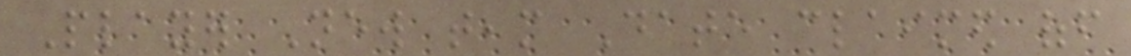Player New team Date claimed off
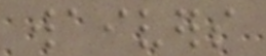waivers
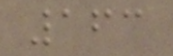163
